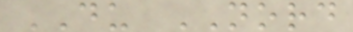DU NORD
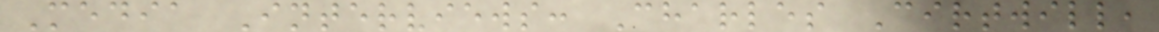Media Interviews: Charles Cirtwill,
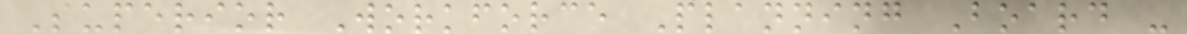Superior Workforce Planning Board -
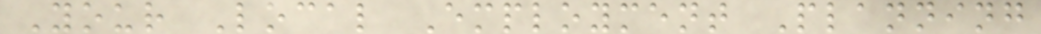Your Local Employment Planning
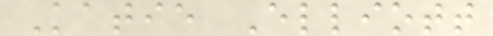Katie Elliott
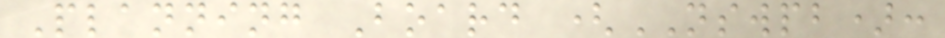Planning Board (NSWPB):
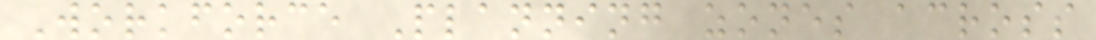Workforce Planning zones across
